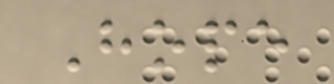Hope
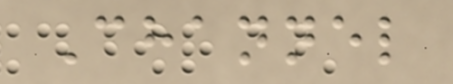Channel
